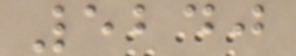5240
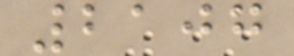2107
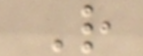R
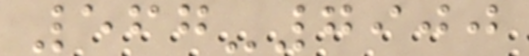567-7900
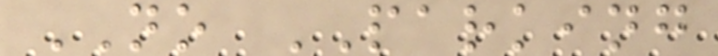NO PARKING
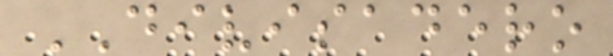DIVISADERO
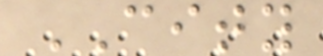CITY
